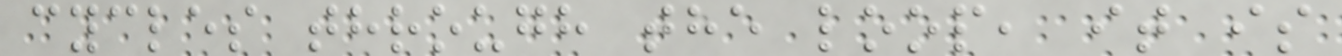cycles through the loop, it is
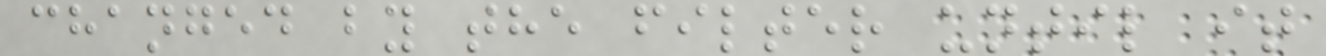changed by the filter until it
